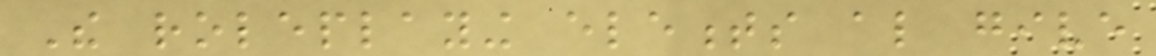The roleplaying elements also give
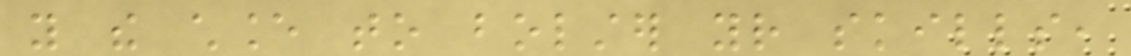you the chance to bolster your skills,
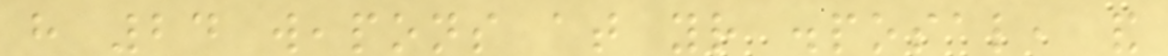have 24 weapons at your disposal, and
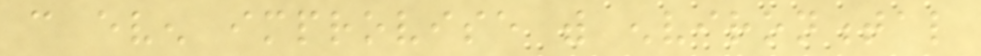can even improvise with environmental
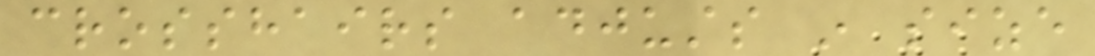crosshairs adjusts in size
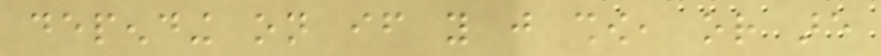depending on if you just show, or are
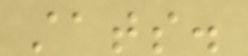stats.
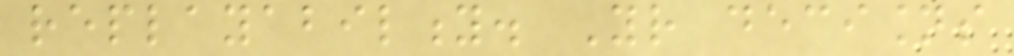replayability. Your decisions
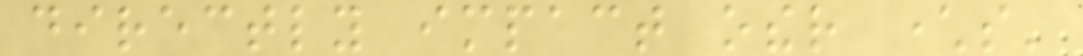directly impact other characters'
